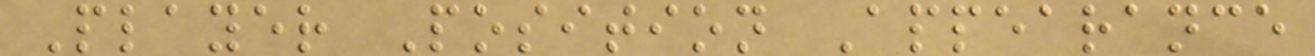Player Position Appearance
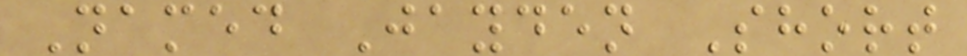Named Jayden Short
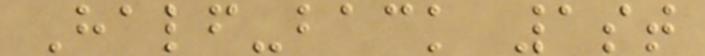Half-back 1st
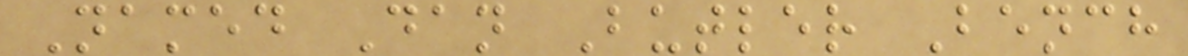Named Dan Butler Bench
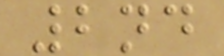2nd
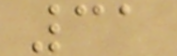31
